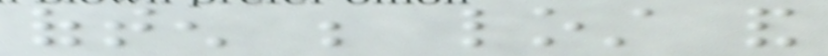often be lost and
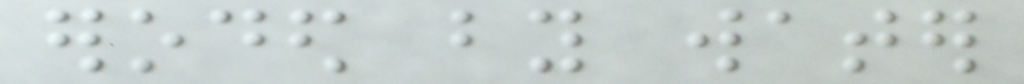eroded by water
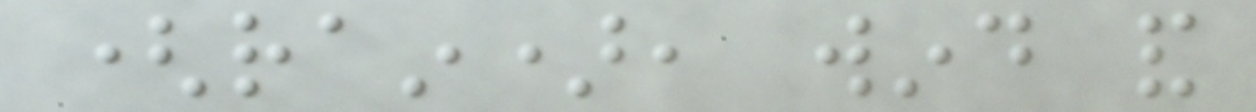(rain), wind and
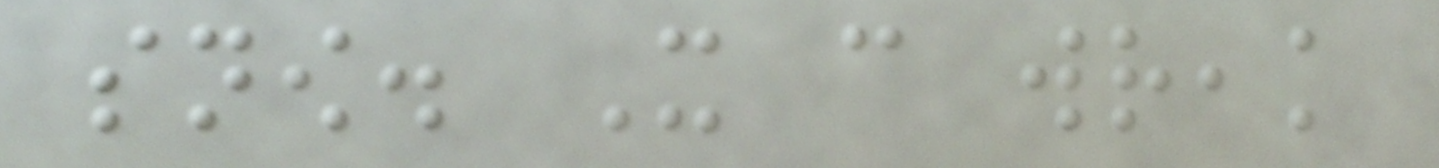snow. It can wreak
